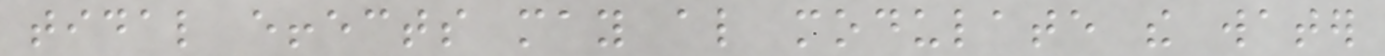tidal effects may also modulate the water
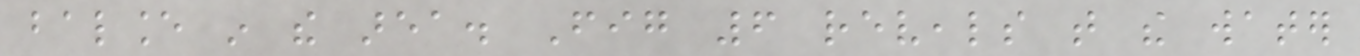balance in the area. Fig 6 reveals that the water
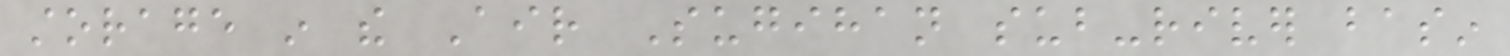storage in the Air Sugihan sub-river basin
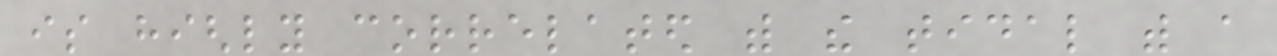is highly correlated with the tidal with a
